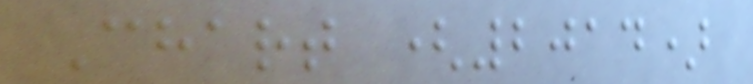Chart (2014)
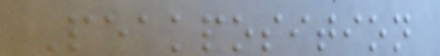Peakposition
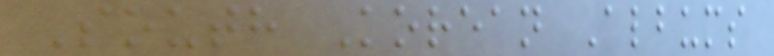South Korean Albums
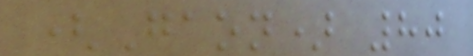(Gaon) 80
